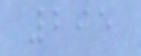295
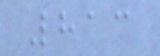813
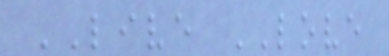LIVE LOVE
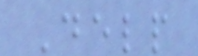Delp
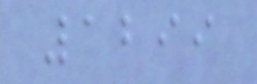1299
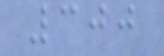300
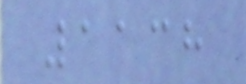1138
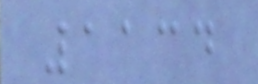1134
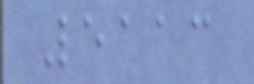5113
